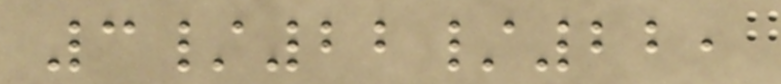3/22/22,
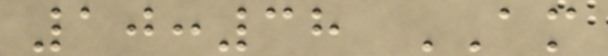10:38 AM
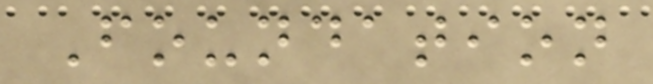Foundation
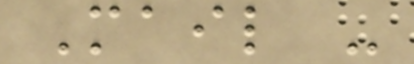Mail -
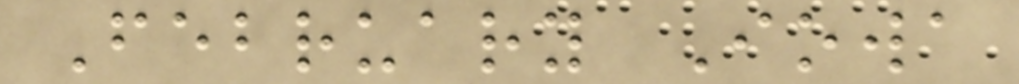February Iowa
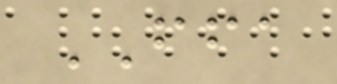FFA
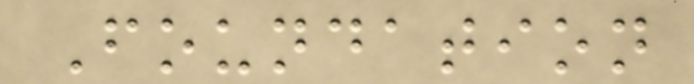Foundation
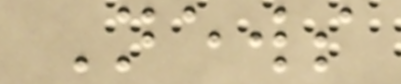News
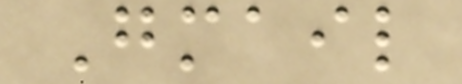Gmail
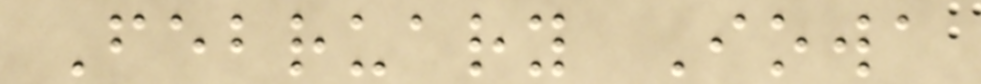February Iowa
